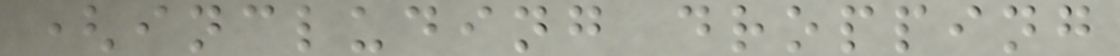(including dropping
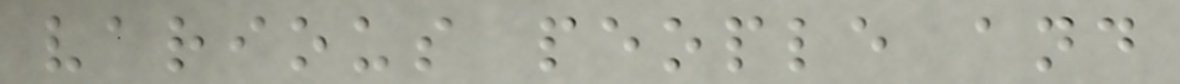various people and
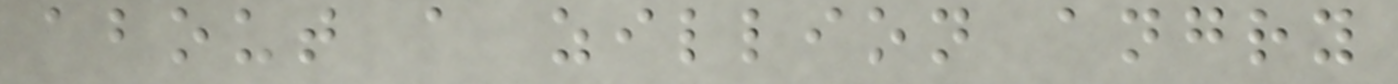about a zillion angry
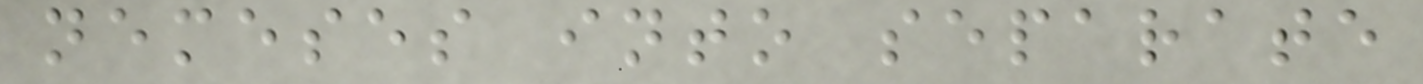nemeses into separate
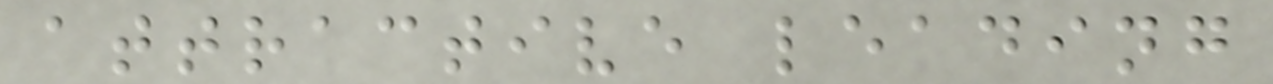attractive leading
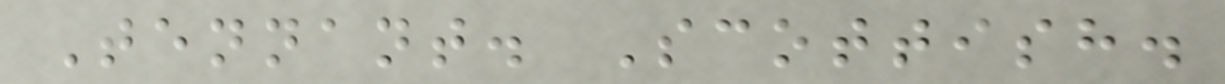Tennant. Scottish.
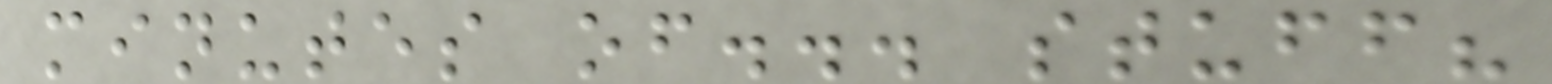minutes of... stuff?
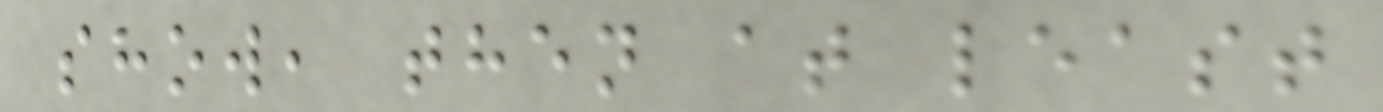show, then at least
